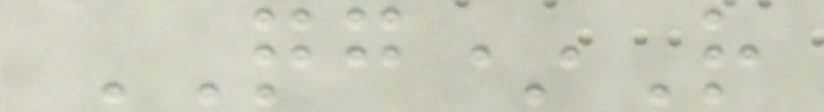QG*R
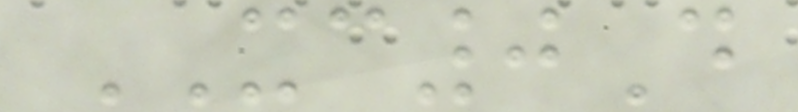XC0D
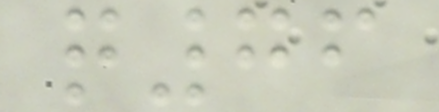q76
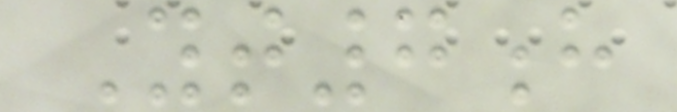Yt7h
